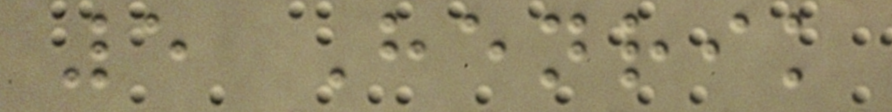5 Henrik
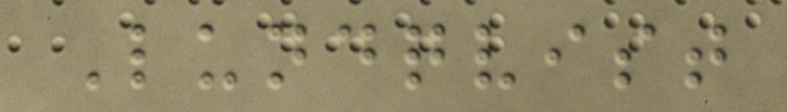Lundqvist
